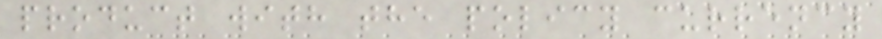product with the policy currency
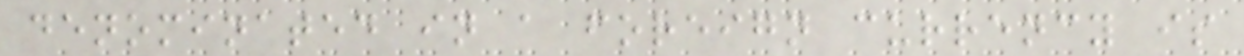denominated in a foreign currency is
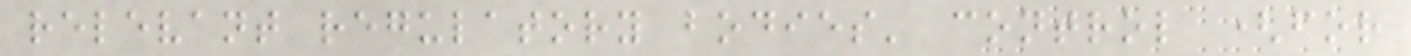relevant regulatory bodies' control (for
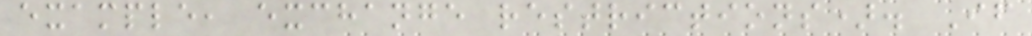example, exchange restrictions). If
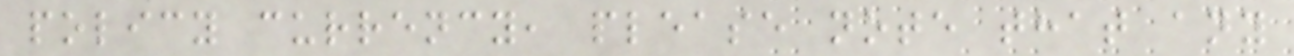policy currency, please note that any
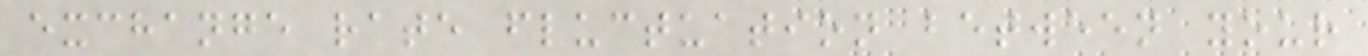exchange rate fluctuation between your
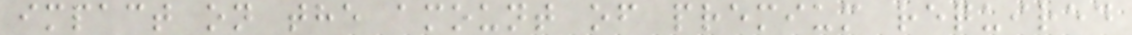impact on the amount of premium required
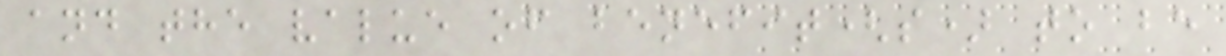and the value of benefit(s) to be
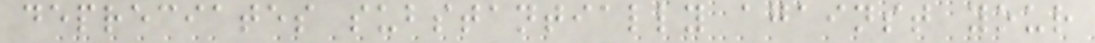depreciates substantially against your
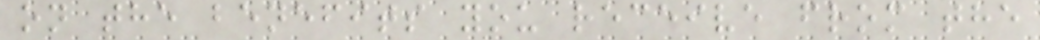on the benefits you receive from the
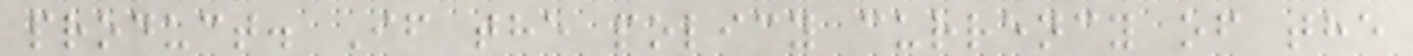product. If the policy currency of the
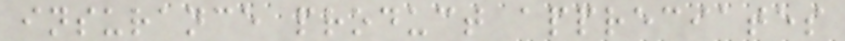insurance product appreciates
